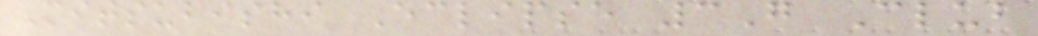Mitsubishi Eclipse 3G Club
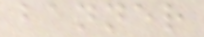banner
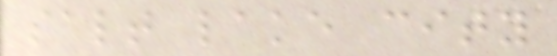salt lake city
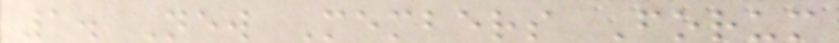1. New Members Forum
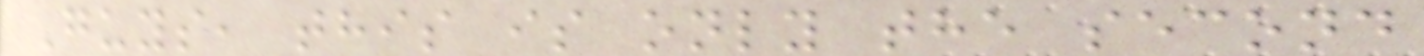Guys, this is only the second
